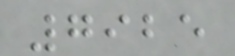7925
